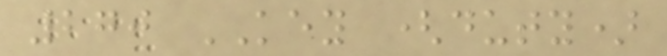270 KEY (duty)
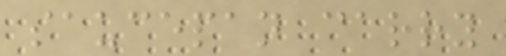saucepan carry
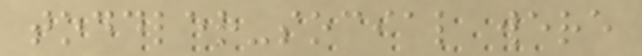toddler-social were
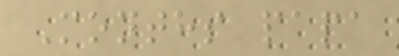Months papa
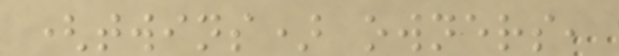(twins) owners,
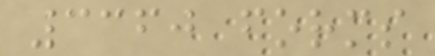3360 forms
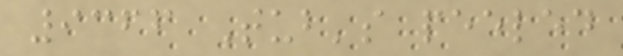9366 Tub's peeled
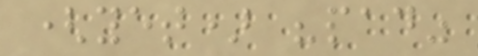(yet) "pad"
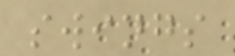swings
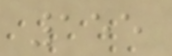155
